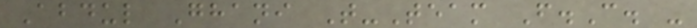Abdul Ghani T-Team F.C. -
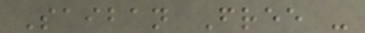Saiban Free -
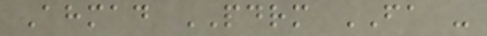Ahmad PDRM FA -
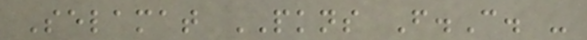Selamat PKNS F.C. -
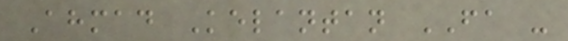Ahmad Kelantan FA -
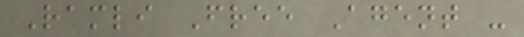Ramli Free Agent -
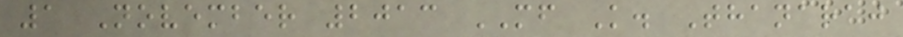1 November 2013 MF K. Thanaraj
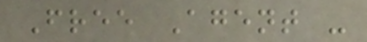Free Agent -
